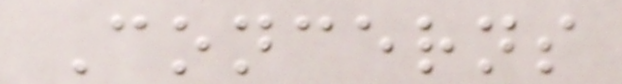Concerns
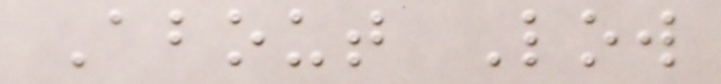About Low
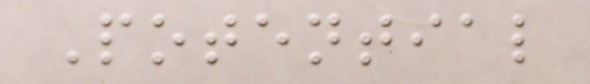Potential
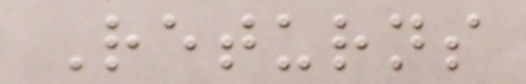Returns
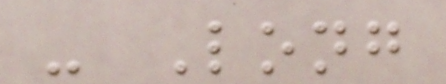- Long
